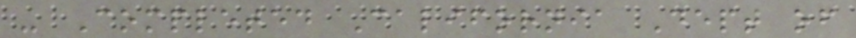- Completed California Dept of
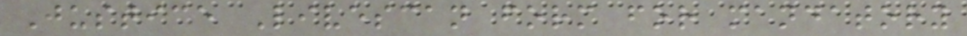Justice Livescan form for mandatory
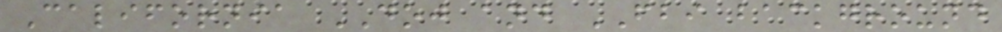California DOJ and FBI background
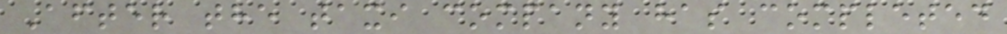After the taxi company has completed
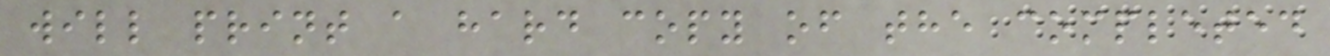will print a hard copy of the completed
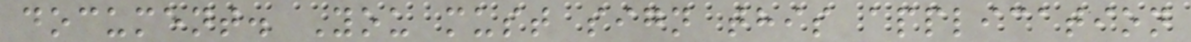document. You must sign this application
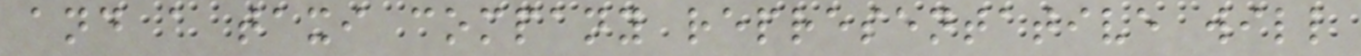and a taxi company representative will
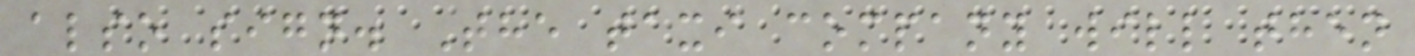also sign. The taxi company will then
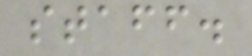staff.
